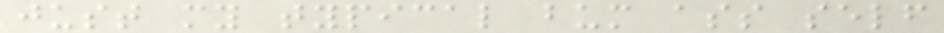just my typical bum ass self
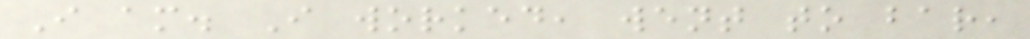I am. I worked, went to bar,
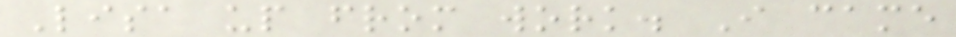Lisa up from work. I came
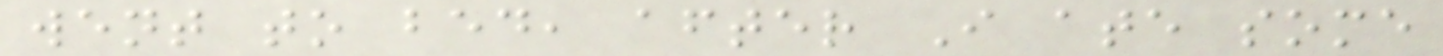went to bed, after I ate some
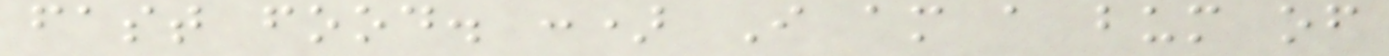fast food. :) I am a bum of
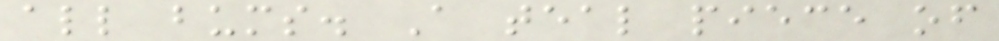all bums. A teal piece of
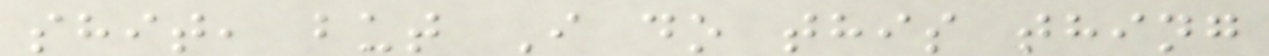shit, but I do this thing
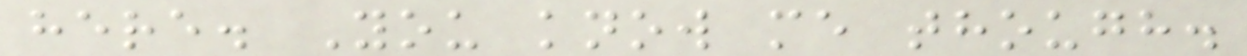here. You know me though.
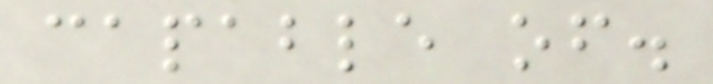capable of.
